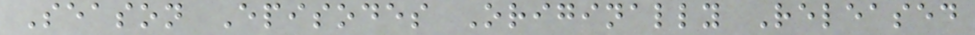Season Episodes Originally Released
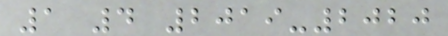1 4 2019-2020
